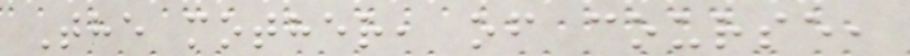The mother, of course,
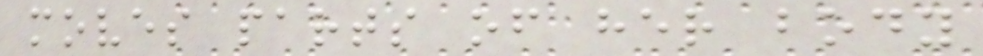moves parts of her body
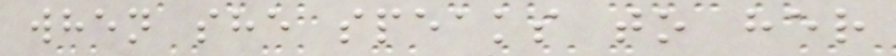when she speaks to her
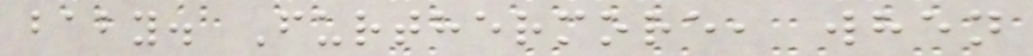baby. Furthermore, when
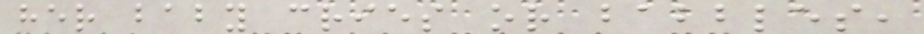her baby cries or babbles,
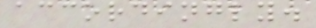accordingly.
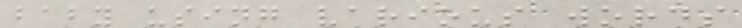baby using various words
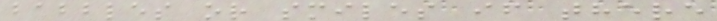babbles or smiles if there
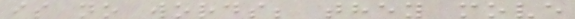is no words; they move
